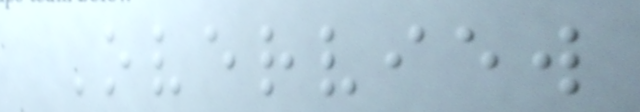Overview
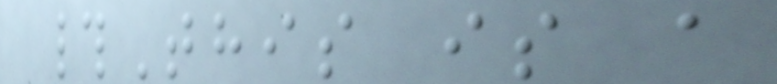#This is a
